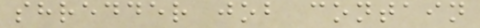shredder job contain
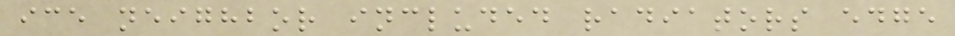ice neighbor included radiators edge
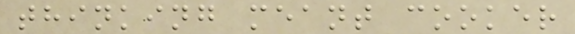thinking meant cooker
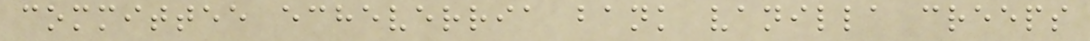committee echeverria bank vanilla creeps
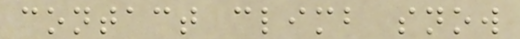contact climb snow
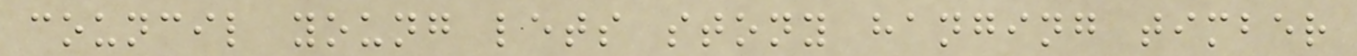council young lets stony hanging timber
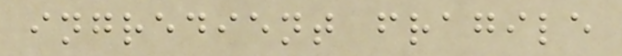ingredient fragile
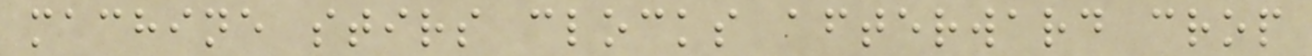machine stirs clocks afterward crop
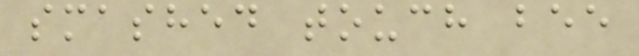smashed touch bee
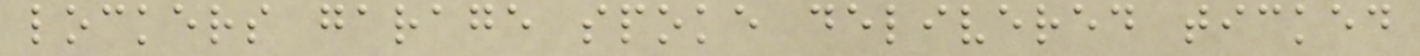lockers garage spoke delivered ticked
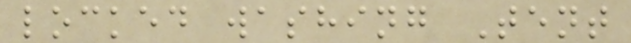locked washing Tent
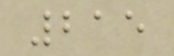215
